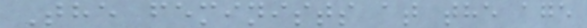The feminists at the age
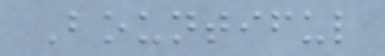Bountiful
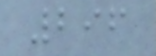296
